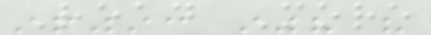Read More
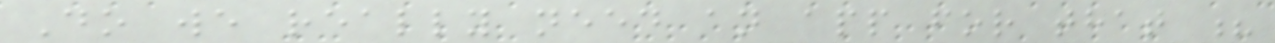Do we really need an app for that ?
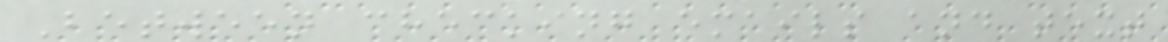Between checking emails and text
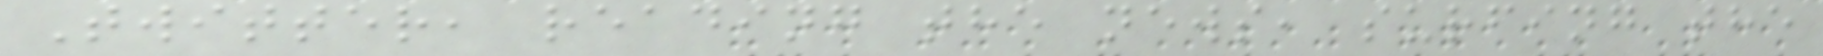Twitter, reading the news, surfing the
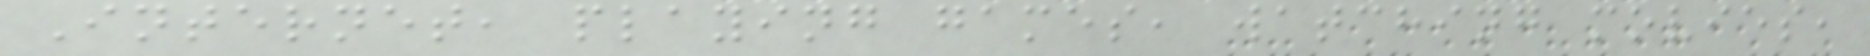Internet, playing games, watching movies,
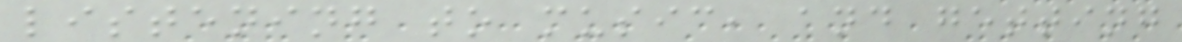listening to music, and getting
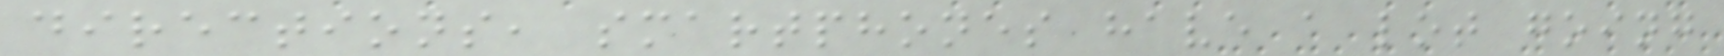directions, smartphones have a lot going
